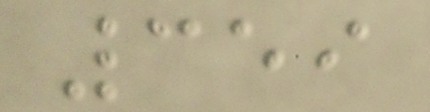359
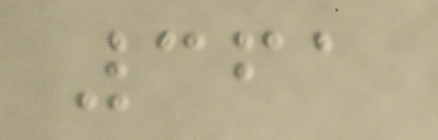361
